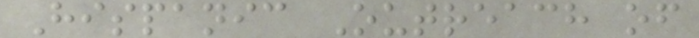Hispanic Outreach of
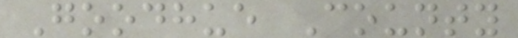Goodhue County
